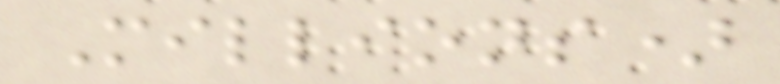Millions)
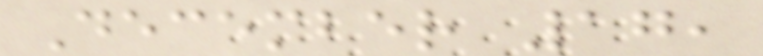December 17,
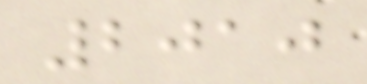2010
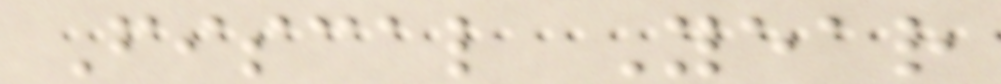Fiscal Year
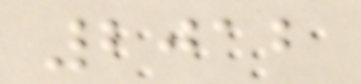2012
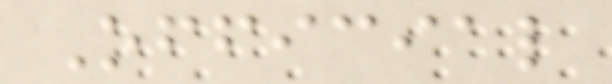Official
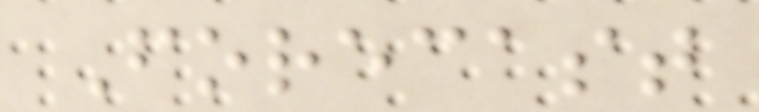Forecast
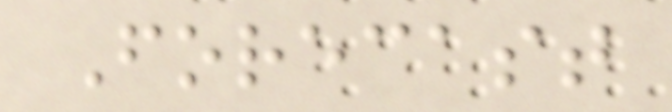Forecast
